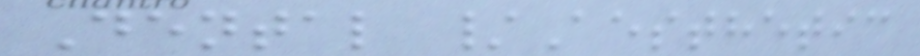Dental /Aesthetic
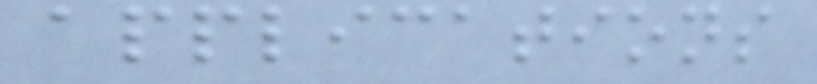applications
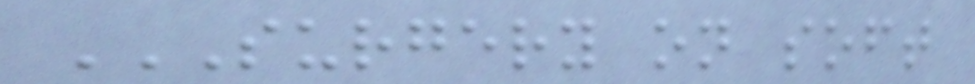SURGERY ON SOFT
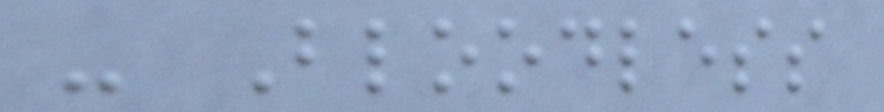- Bloodless
